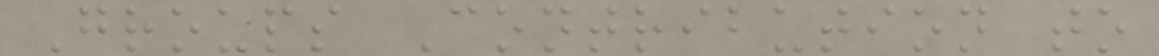Groups Contribution to
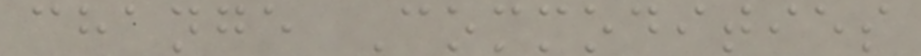change Commodities
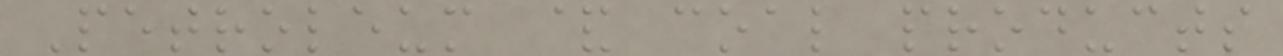Petroleum & coal products
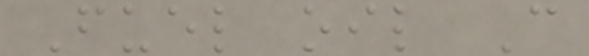Fuel oil C
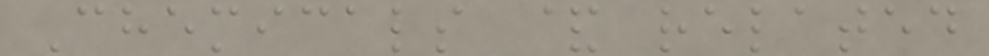Chemicals & related
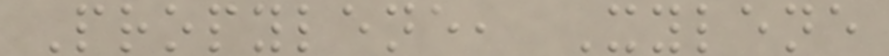Propylene, Xylene
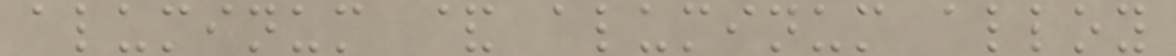aluminum & aluminum alloy
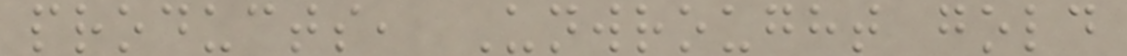products, Unwrought gold
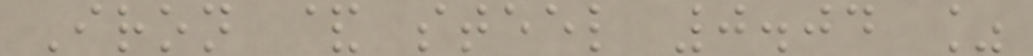Iron & steel 0.04 %
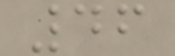46
